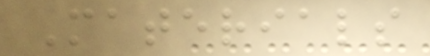Materials
